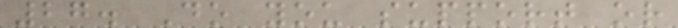27. Do you support or
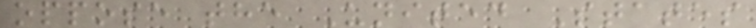oppose the United States
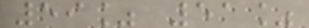59% 51%
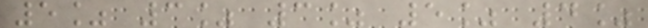5% 3% 3% 5% 4%
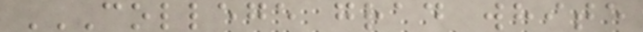COLLEGE GRAD WHITE
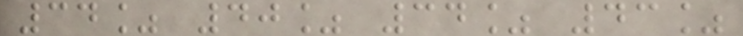34% 40% 34% 43%
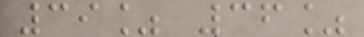39% 36%
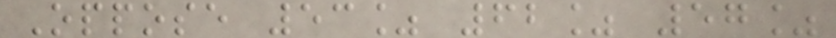Oppose 53% 62% 57%
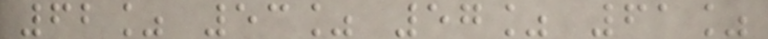62% 53% 57% 61%
